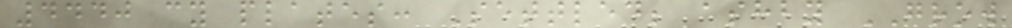4440 cy plates: Settled; ashby GROW
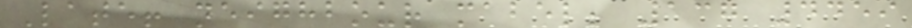Late! neighbour mabel; 137 4459
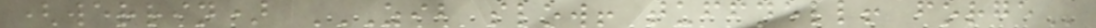(werrin) ZIB SLOW! TUFFNELL! FORGE
